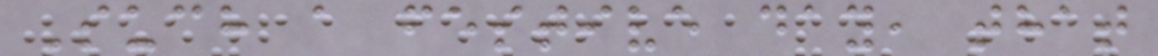Such a festive day, that
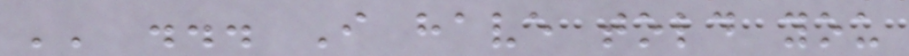'' ... I have told you
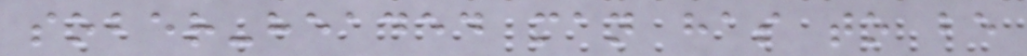sober-headed man has to be
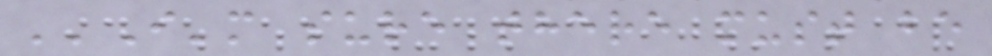''I'm sure there must be
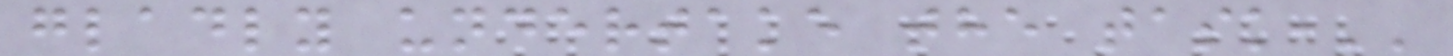gladly undertake the task,''
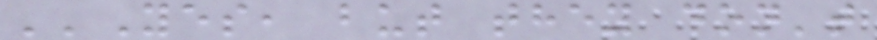''Yes, but they don't
